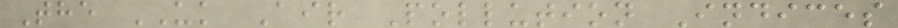The UK Air Pollution Indices
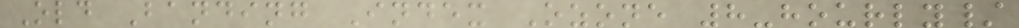Old Banding Index Ozone 8-hourly/
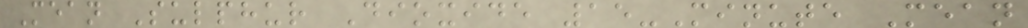Mean Sulphur Dioxide 15-Minute Mean
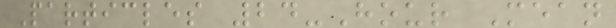Particles 24-Hour Mean
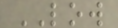LOW
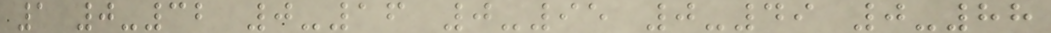1 0-32 0-16 0-95 0-49 0-88
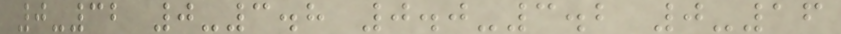0-32 0-3.8 0.0-3.2 0-16
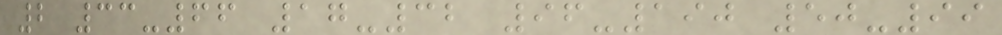2 33-66 17-32 96-190 50-99
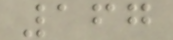167
